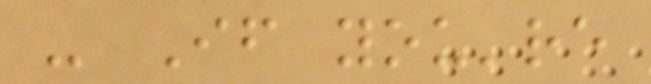- If you're
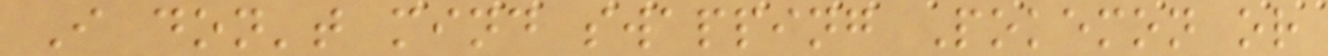I don't mind swapping Pokemon or
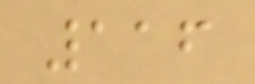116
